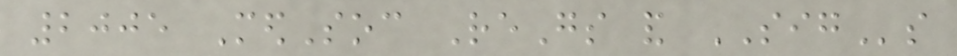2005 MedSoc ReGs and SIGs
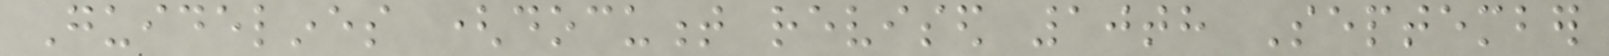Guidelines (document revised 10th September
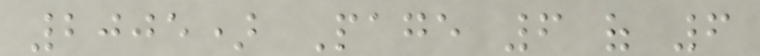2005) Page 6 of 6
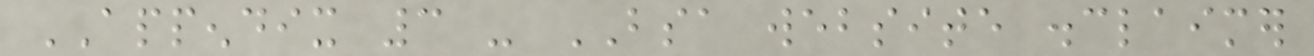APPENDIX 3 - BSA website disclaimer
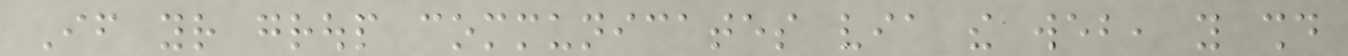If your group communicates via the web, you should
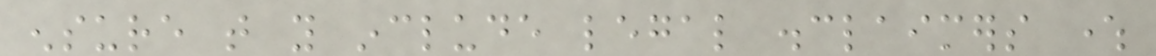ensure that you include legal disclaimers where
